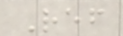Ref
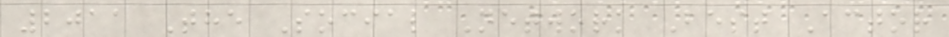2011 The Social Network Best Actor
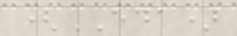(EDA)
